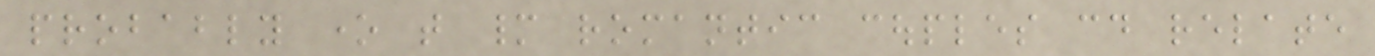probably one that many romantic couples could relate
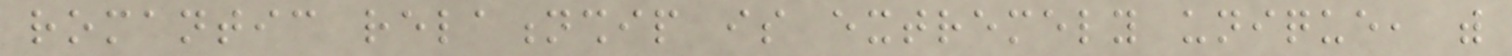romantic relationship is extremely unique, with
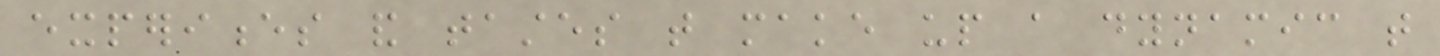experiences and tastes that make up a dynamic that
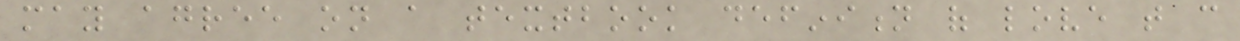may agree on a textbook definition of love that can
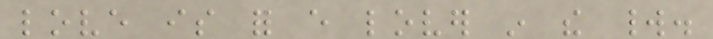love is for every lover in the world.
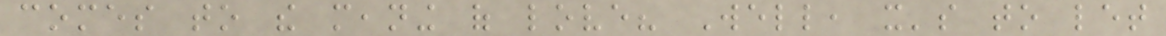comes to the meaning of love? Well, it's to let
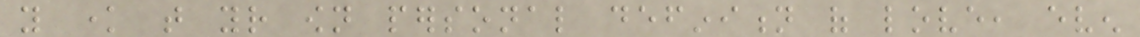you know that your own personal definition of love, even
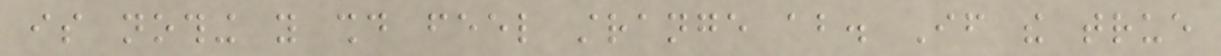is nothing you should feel strange about. If the true
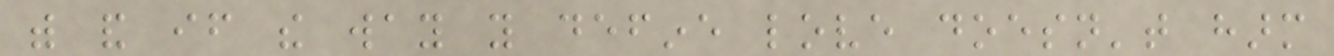with and if the way you define love doesn't harm
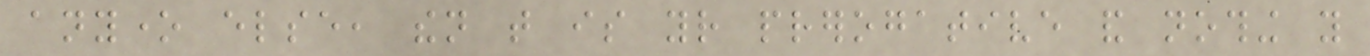anyone else, then that is your prerogative and nothing you
